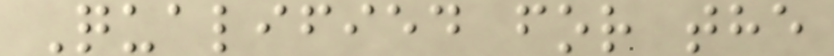Qualified for the
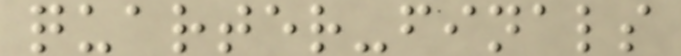quarter-finals
